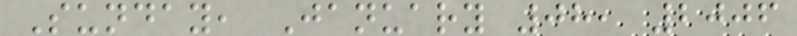Sunday, January 08, 2006
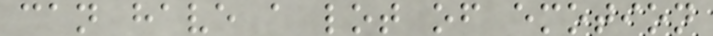can have a lot of emotion
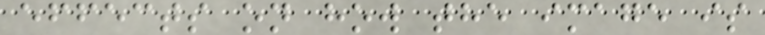effects on how the image is
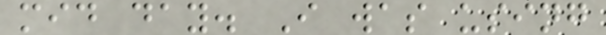mid day. I was using
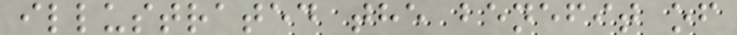illustrated the benefit of
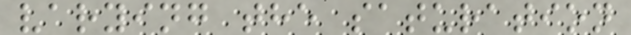varying the saturation
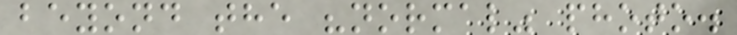beyond the "normal" photo.
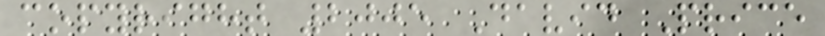copyright 2005 David Price
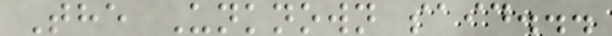The Unknown said...
